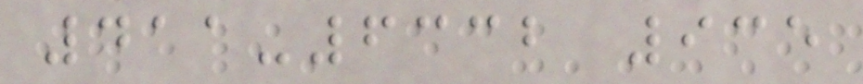411-6332 935
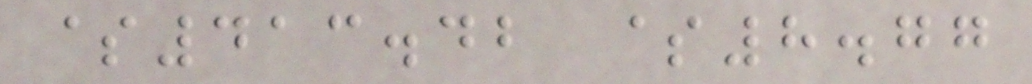$413.42 $8.77
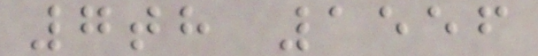7th 1556
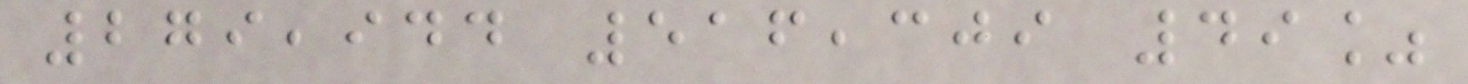279,944 516,309 49%
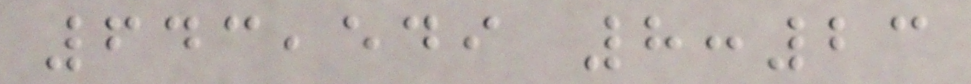643,549 8:23
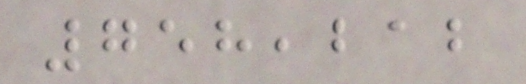758,212
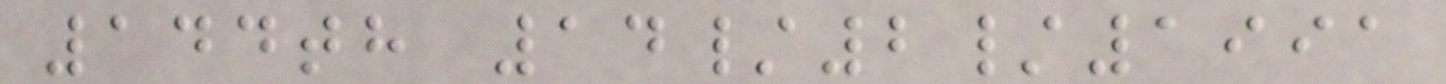144th 14/2/1991
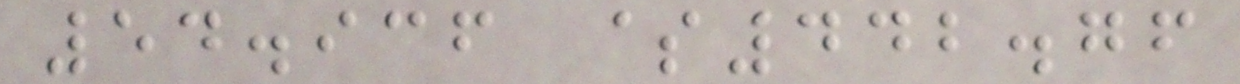54.936 $442.76
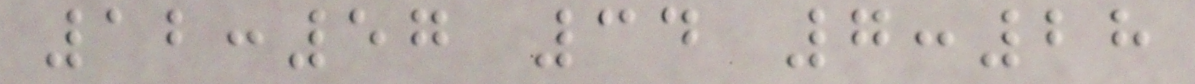12:57 34 7:28
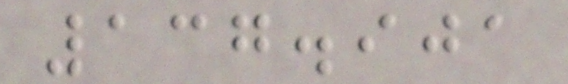137.901
